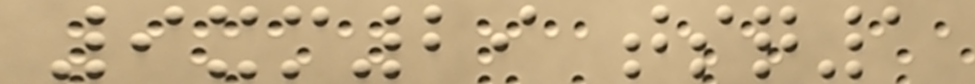9xm29 tsq1
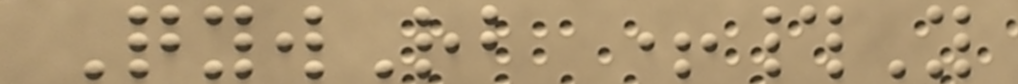QywRb +#Y
